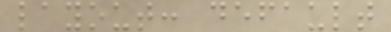layout: default
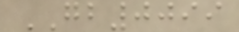GB0099
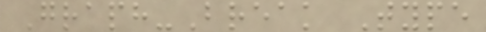Graph-Break Type
